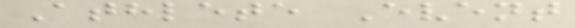Athlete Event
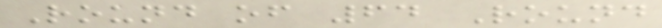Round of 64 Round
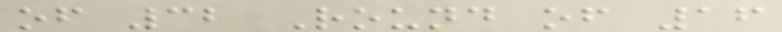of 32 Round of 16
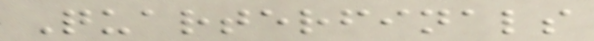Quarterfinals
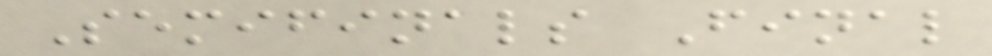Semifinals Final
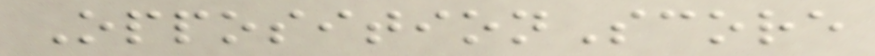OppositionScore
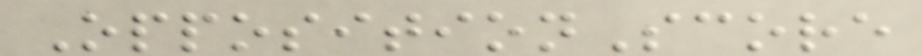OppositionScore
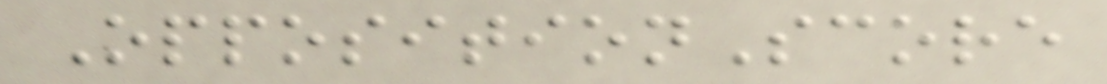OppositionScore
